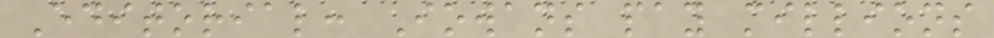Editorial: Iowans pay millions
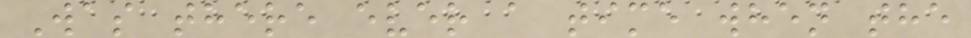Was there ever a time when the
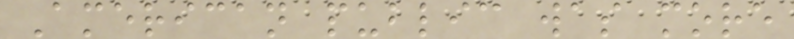American public was more
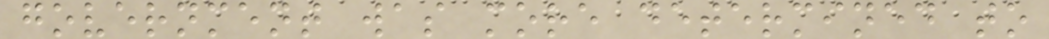government was more determined to
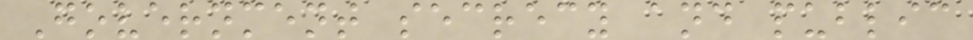Government secrecy and public
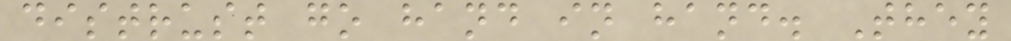distrust go hand in hand. They
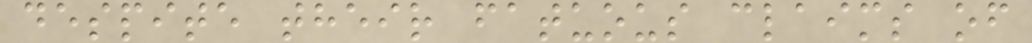despite their fatuous claims of
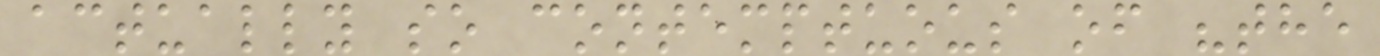actually so contemptuous of "the
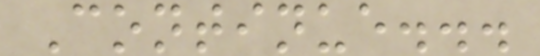Continue...
